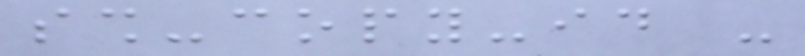ssh-copy-id -
